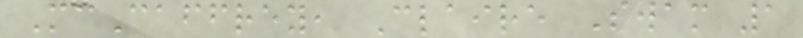McCaffrey, Claire Swam 1
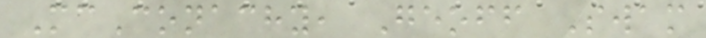McConachy, Geoff Swam
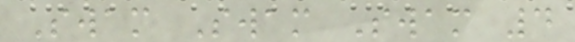Swam Swam Swam 4
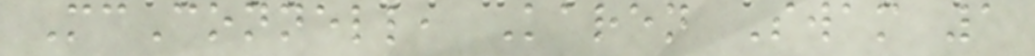McConnell, Karen Swam 1
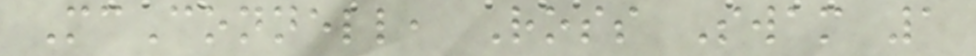McConnell, Ross Swam 1
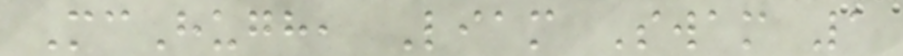McHugh, Liam Swam 1
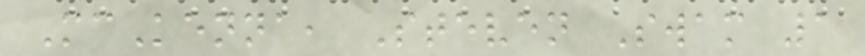McKenna, Steven Swam 1
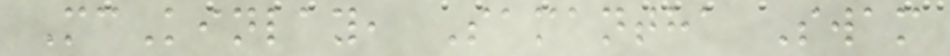McKinlay, Samantha Swam
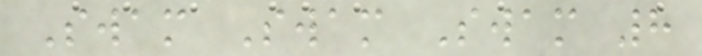Swam Swam Swam 8
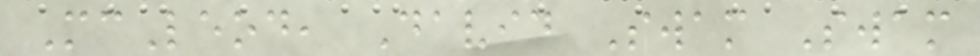McLeod, David Swam Swam
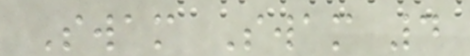Swam Swam 4
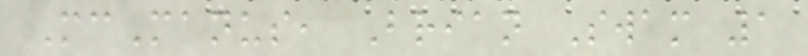McManus, Brian Swam 1
